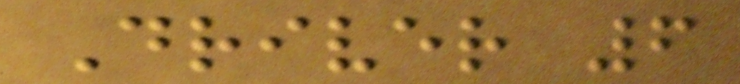Driver 6
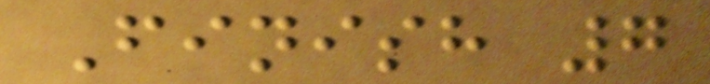Finish 7
